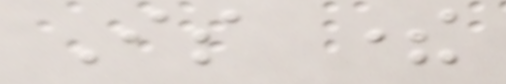Is there
